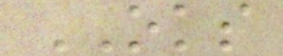OKS
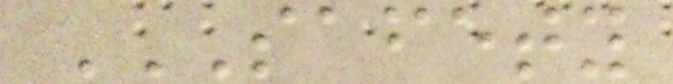SAFETY
